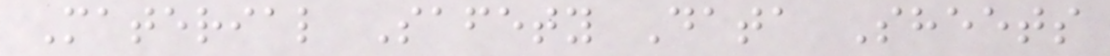Material Safety Data Sheets
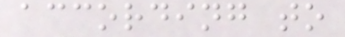according to
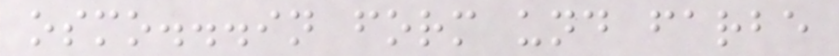osmo...in form und farbe
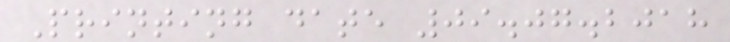Printing date 09.07.2018
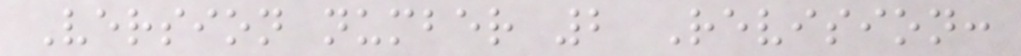Version number 2 Revision:
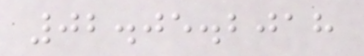02.05.2018
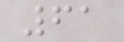61
